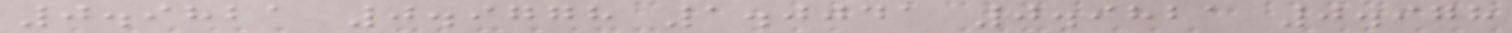0.9821 0.9778 1.0041 0.9821 0.978
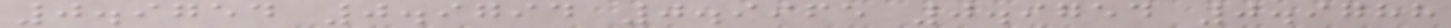0.9754 0.9794 0.9965 0.9754 0.9788
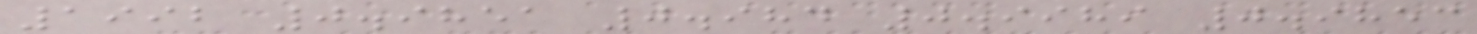1992 0.9851 0.984 0.9989 0.9853
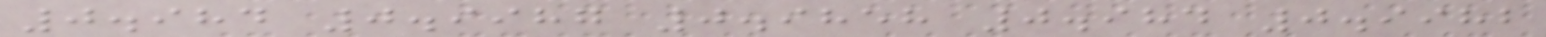0.984 0.9987 0.9858 0.984 0.9982
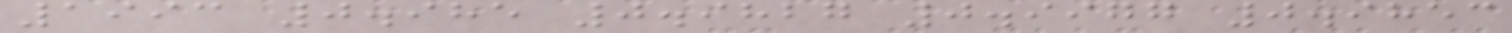1993 0.985 0.9827 0.9977 0.9853
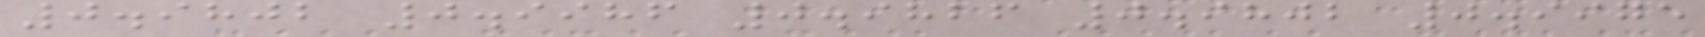0.9802 0.9986 0.9826 0.9802 0.9975
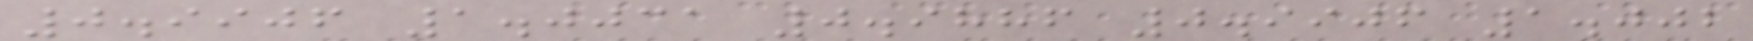0.9906 1.0031 0.9886 0.9906 1.002
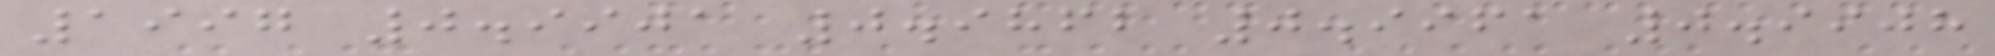1997 0.9901 0.9862 0.9961 0.9908
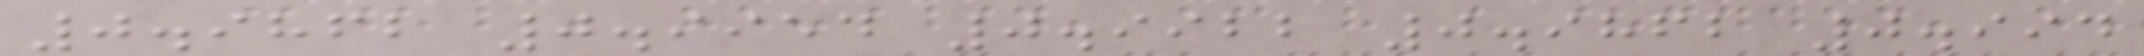0.9862 0.9954 0.9922 0.9862 0.994
